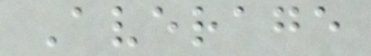Average
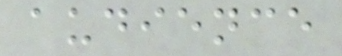audience
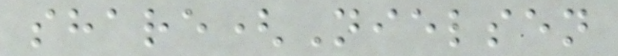share(Nielsen
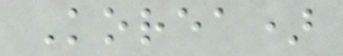Korea)
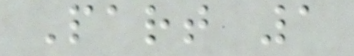Part 1
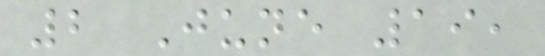2 June 19,
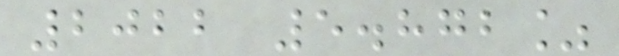2022 5.872%
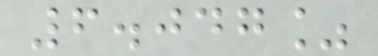6.047%
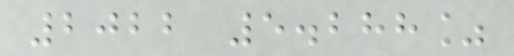2022 5.288%
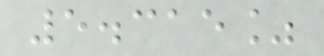5.315%
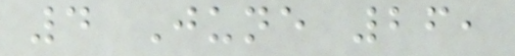4 June 26,
